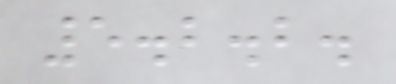5.2.2.
